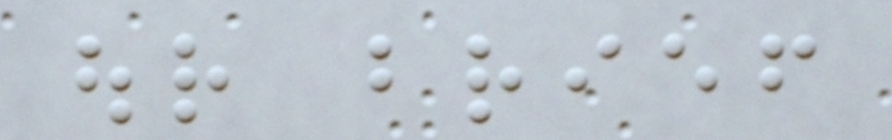our brief
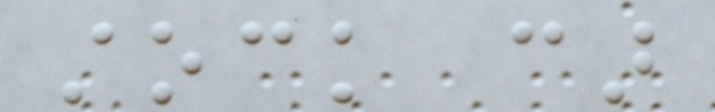stock car
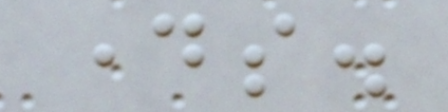days.
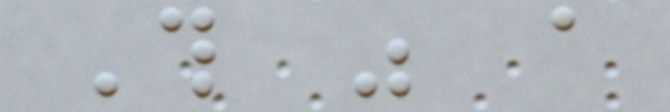This was a
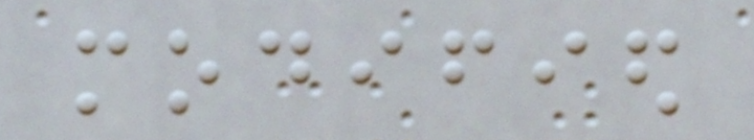modified
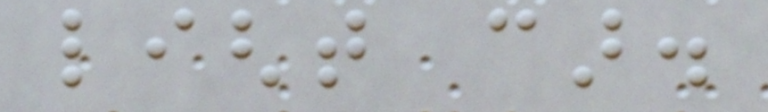light car.
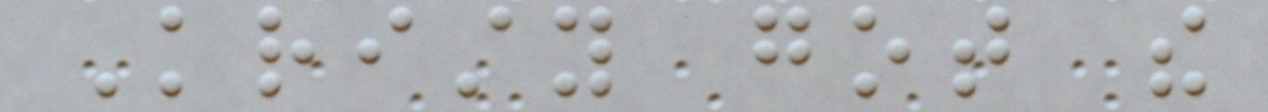Kristy got the
